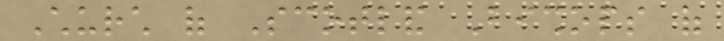Church of Scotland Bishops of
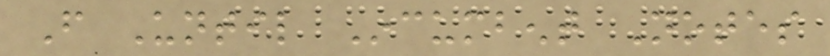From Until Incumbent Notes
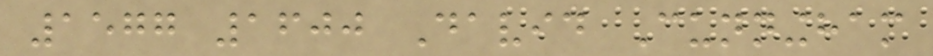1577 1600 David Cunningham
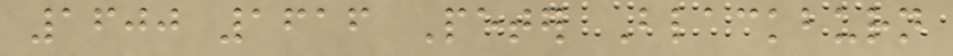1600 1616 Peter Blackburn
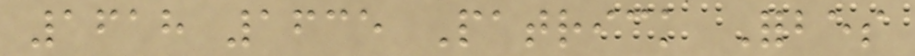1618 1635 Patrick Forbes
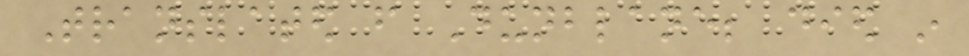Translated from Dunblane; died in
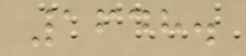1648.
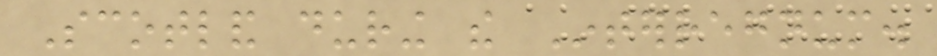Scotland during the Interregnum.
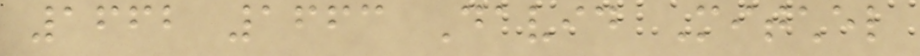1662 1663 David Mitchel
